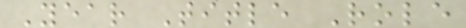Year Title Role
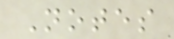Notes
